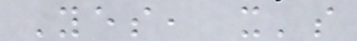Yes, it's
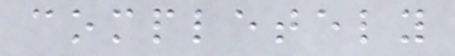completely
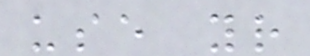use your
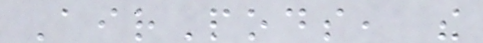AirPods, the
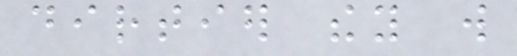dirtier they will
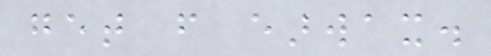get from earwax.
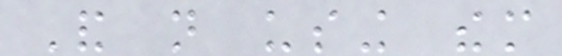And not using them
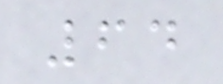64
